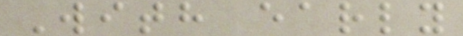With early
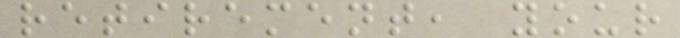retirement, your
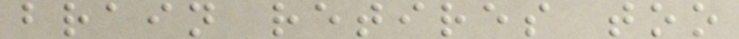brain retires too
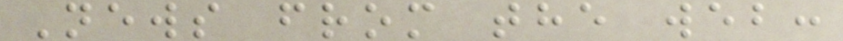News from the web:
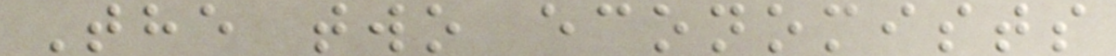The two economists
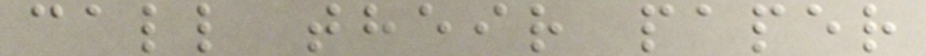call their paper
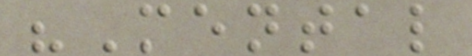"Mental
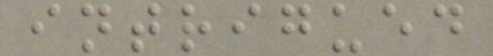intrigued
